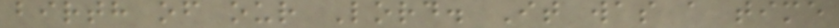birth of our Lord. It was a time
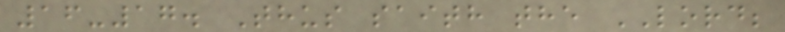16-17. Thus saith the LORD;
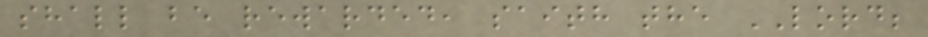shall be rewarded, saith the LORD;
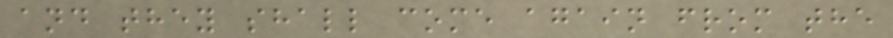and they shall come again from the
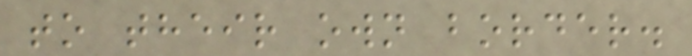to their own border.
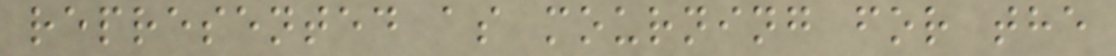represented as mourning for the
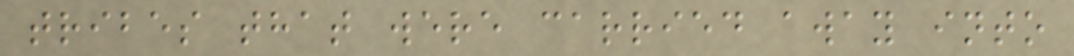tribes that were carried away into
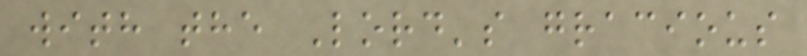with the Lord's gracious
